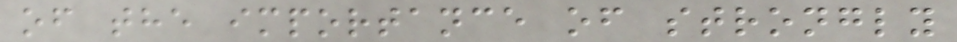of the importance of strongly
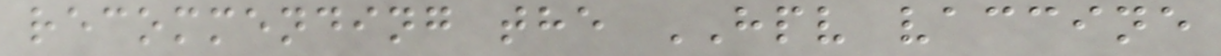recommending the HPV vaccine
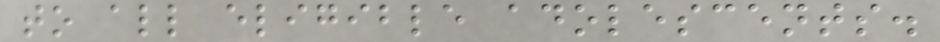to all eligible adolescents.
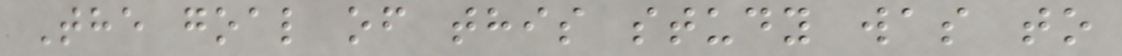The goal of this study was to
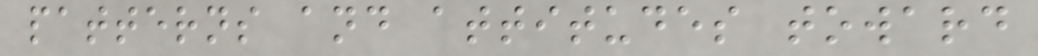patterns and attitudes toward
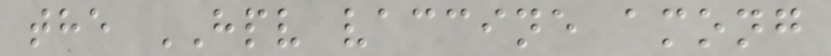the HPV vaccine among
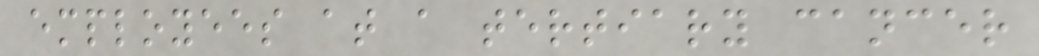employees at a tertiary cancer
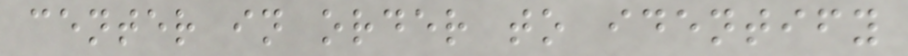center in order to identify
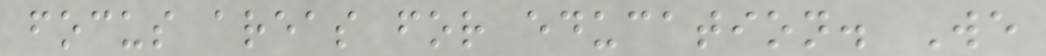focus areas for education. We
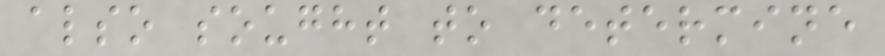also sought to determine
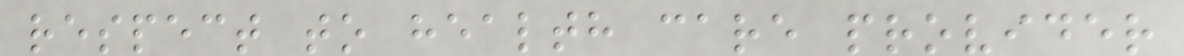respect to health care provider
